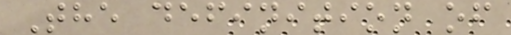The definition of
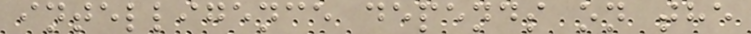intelligence depends on the
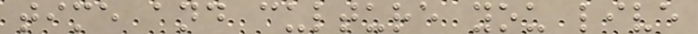time and culture you live
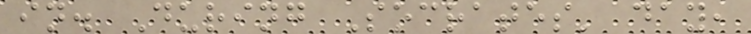in. During Socrates' day,
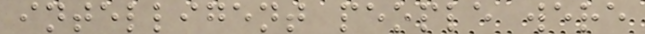intelligent people were
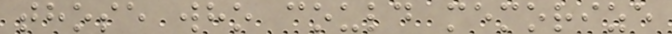those who could memorize
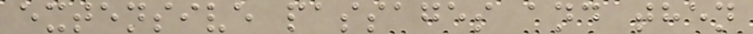extensive passages and then
